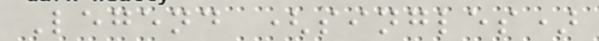Legend (singles)
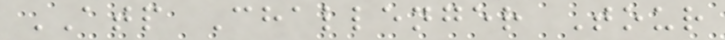ATP Challenger Tour
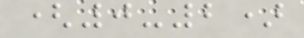(0-2)
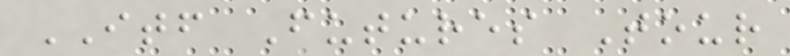ITF Futures Tour
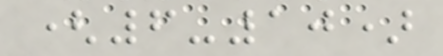(6-10)
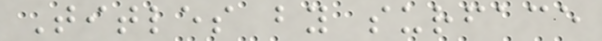Titles by surface
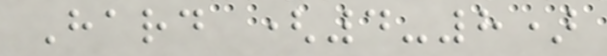Hard (4-8)
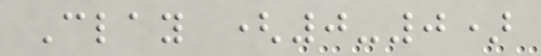Clay (0-0)
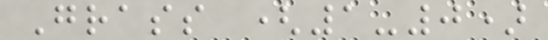Grass (1-0)
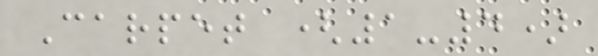Carpet (1-4)
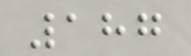187
